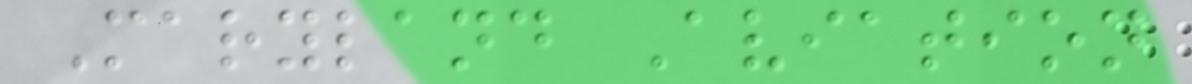Maryland Aviation
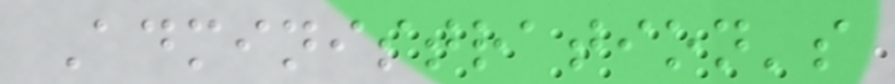Administration's
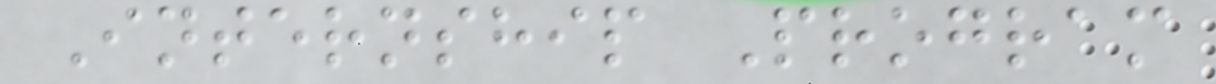Internship Program
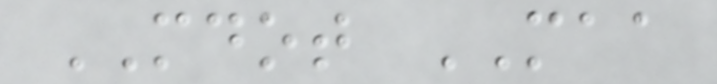MDOT MAA
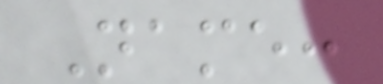Name:
